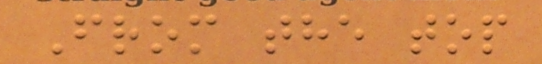From the top
